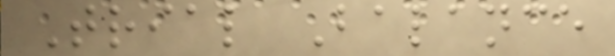Trial Balance
